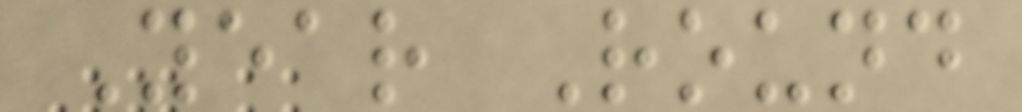Year Round
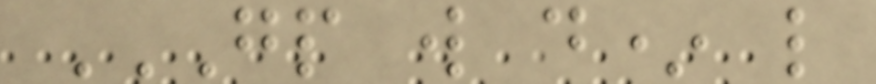GP W D* L
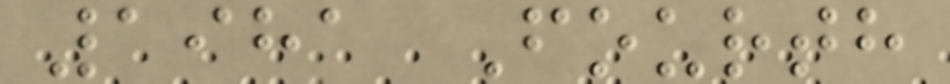1981 Fourth
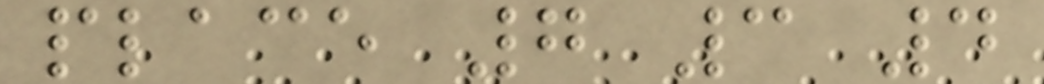place 7 3 4
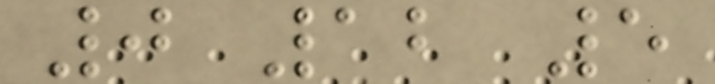0 12 5
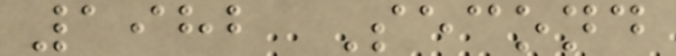1982 Second
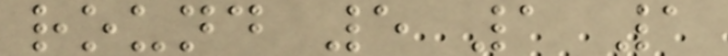round 5 1 1
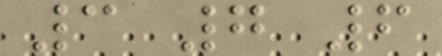3 7 6
